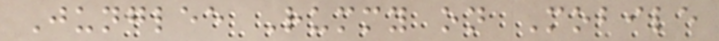Junglee Rummy on Mobile
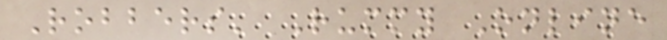Robbers' Rummy Online
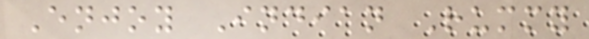Enjoy Indian Rummy
